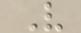V
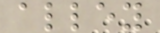alley
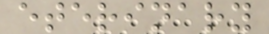eterinary
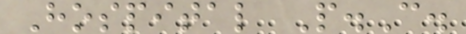Hospital P.C.
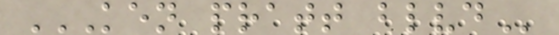KEN PRATT BLVD
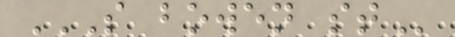S BOWEN ST
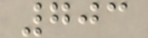703
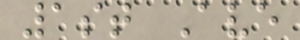1st Ave
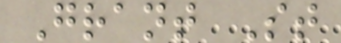Grant St
